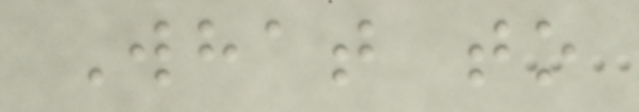What to
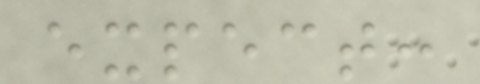expect:
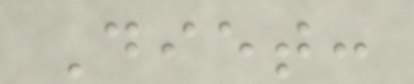Diet:
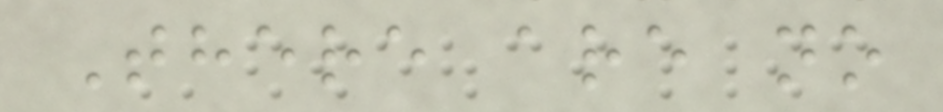There are no
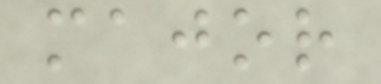major
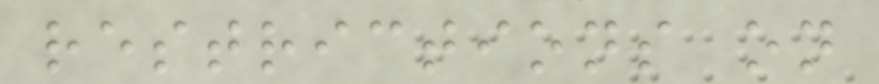restrictions on
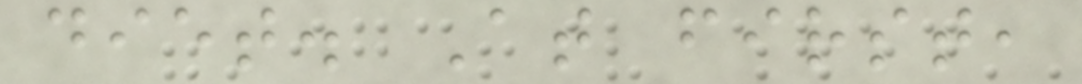diet. At first,
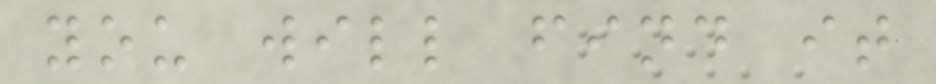you will find it
